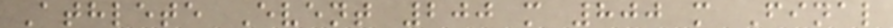Athlete Event 200 m 800 m Final
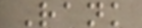Rank
